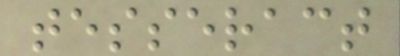tesseract
